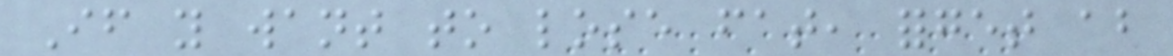If you want to lose fat, forget about
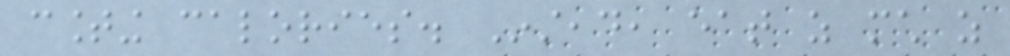counting calories. Instead, eat as much as
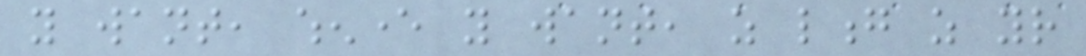you want, whenever you want, as long as your
